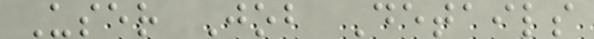User Job Details
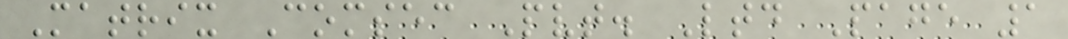Matrix Comsec Pvt. Ltd Page 1
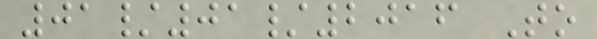01/01/2016 To
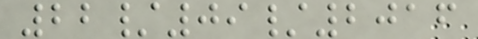22/09/2016
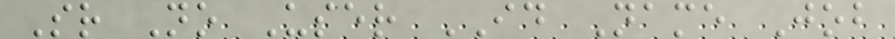Sr No User ID Name Job
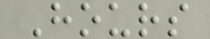Hours
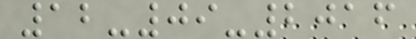12-09-2016
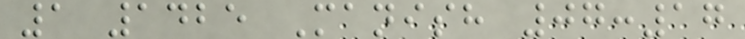1 1425 Manish 07:17
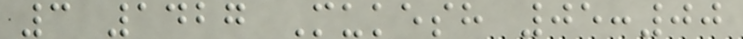3 1427 Mukesh 05:00
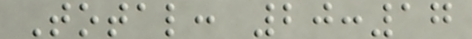Total: 20:17
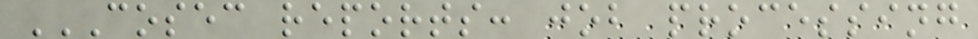COSEC REPORTS: JOB PROCESSING
